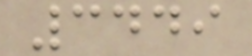3449
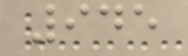945
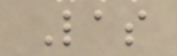Las
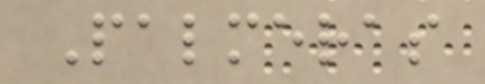Palmeras
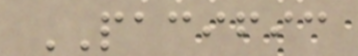PACIFIC
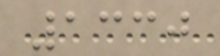1330
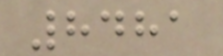8481
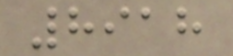8918
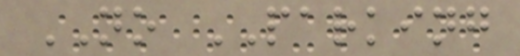NO PARKING
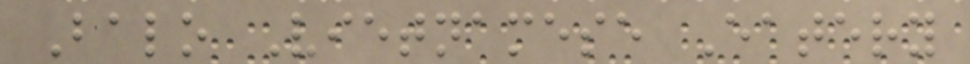Balo Vietnamese Eatery
